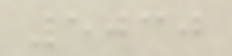5030
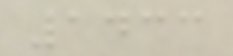1433
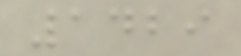1429
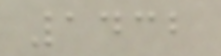1432
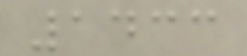1433
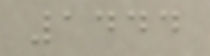1444
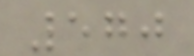570
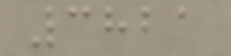3821
